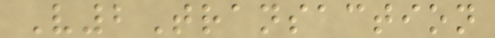V2Transaction
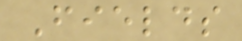Fields
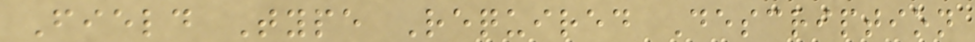Field Type Required Description
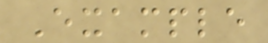Example
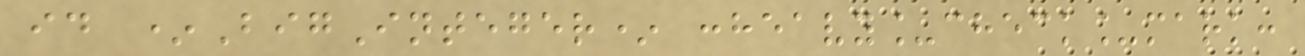id *BigInteger* :heavy_check_mark:
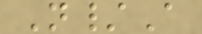N/A
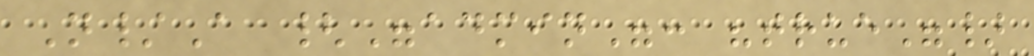N/A {"admin": "true"}
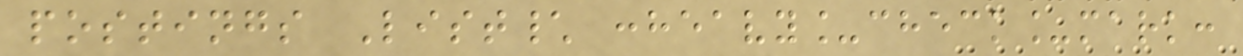postings List\ :heavy_check_mark:
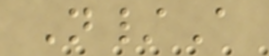N/A
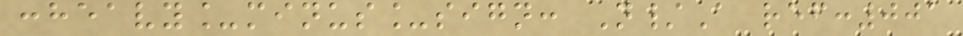:heavy_minus_sign: N/A ref:001
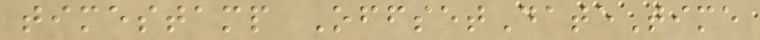timestamp OffsetDateTime
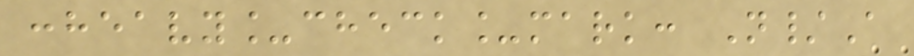:heavy_check_mark: N/A
